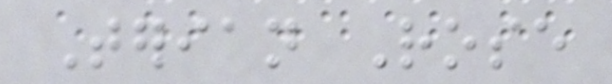Terian Rose
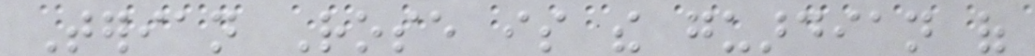Terian Rose is the guardian of
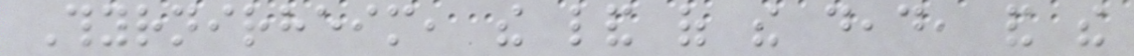Thyrnirheim, the land of the dead, and the
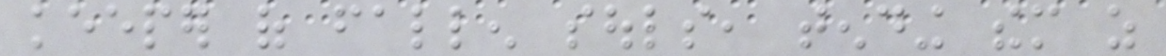keeper of fallen souls, tending them as
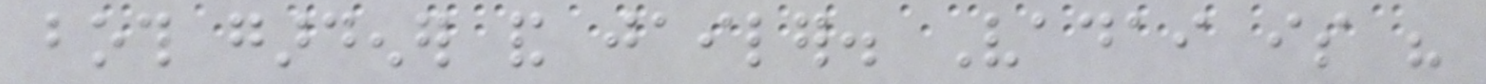both gardener and jailer. Vadai is his
